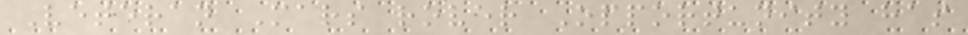Veteran Mars rover Opportunity has
